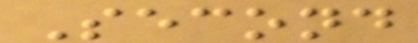Second
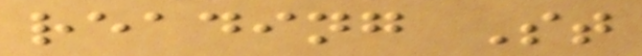reading St
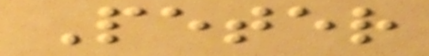Peter
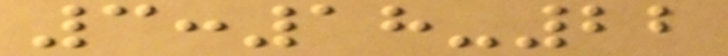3:18-22
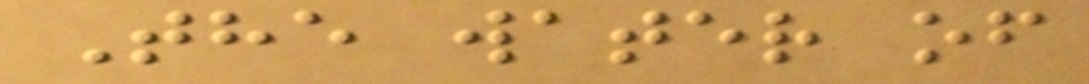The water of
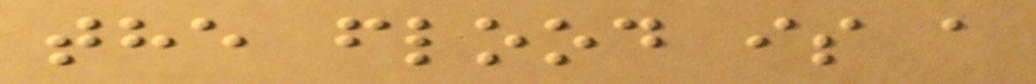the flood is a
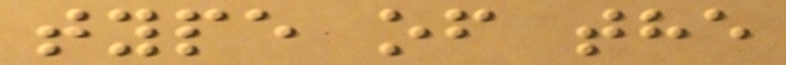type of the
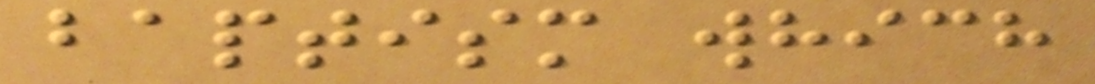baptism which
